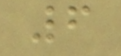6
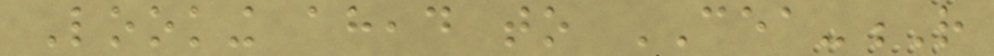Looking ahead to CEA-R
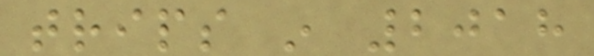trips in 2018
